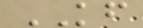KF
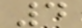4
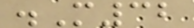.M32
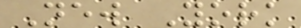New York
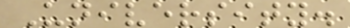University.
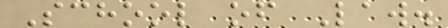School of Law.
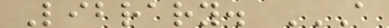Library. A
